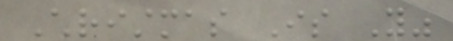Christmas Is You"
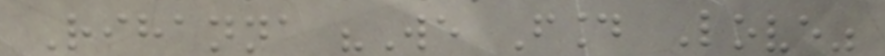Rihanna "We Found Love"
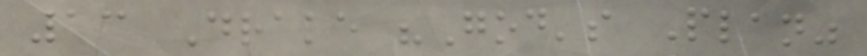13 Drake "God's Plan"
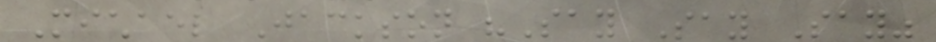Michael Jackson "Say Say Say"
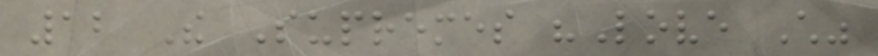12 The Supremes "Love Child"
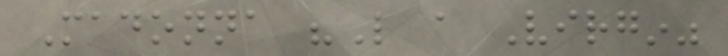Madonna "Like a Virgin"
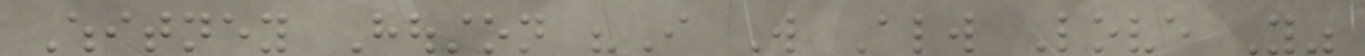Whitney Houston "I Will Always Love You"
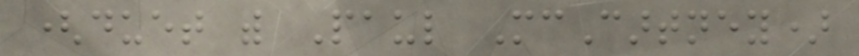(duet with Paul McCartney)
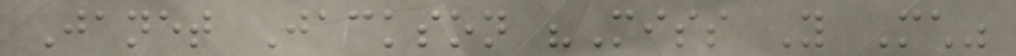Janet Jackson "Miss You Much"
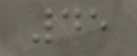45
